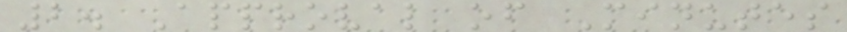2. Approval of Minutes
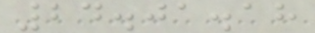24.01.18
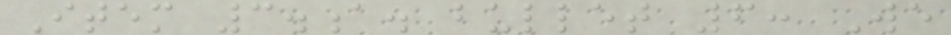Item 3.a. bullet 6: We
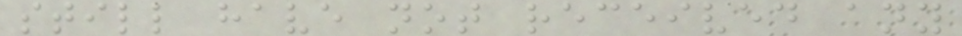still have not received any
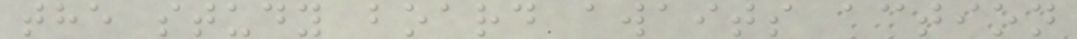the study board awaits action
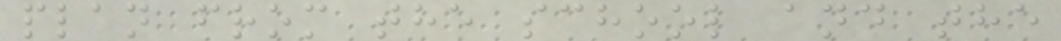plan from the school and the
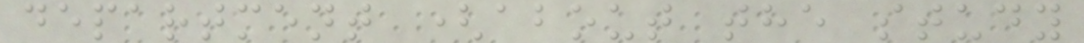department (about the study
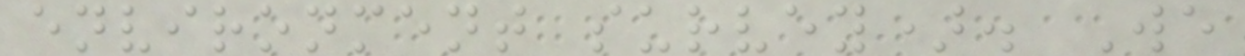environment survey). We
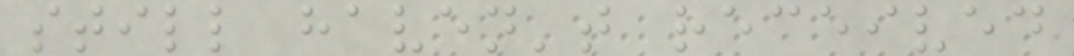still haven't received
